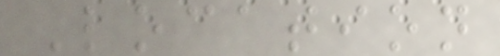Location
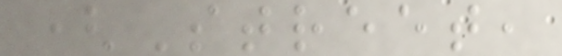(Street,
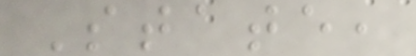State,
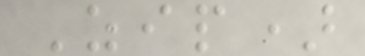Zip)
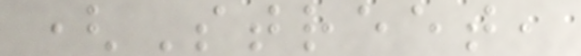(Street,
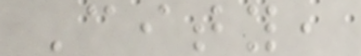City,
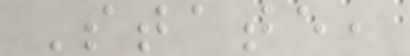State,
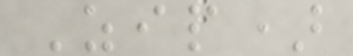Zip)
